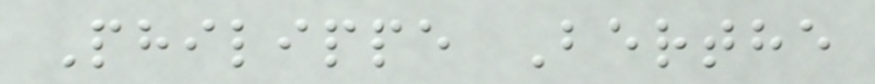Philippe Berthe
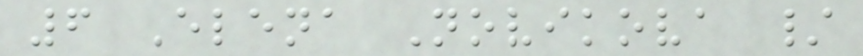6 Elena Novikova /
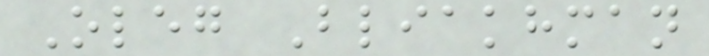Oleg Bliakhman
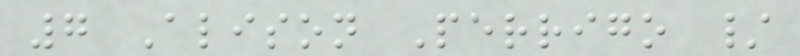7 Alison Perrigo /
